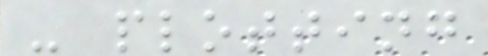- plotting
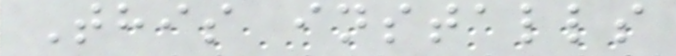This installs
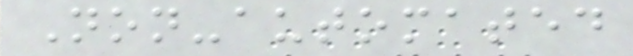Non-automated
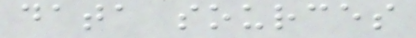data sources
